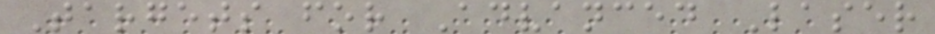Targets for Advanced Laser
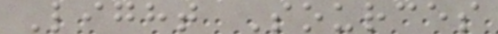Light Sources
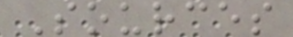Sources
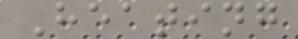Heating
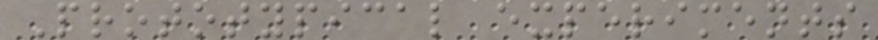Prototypical experiments
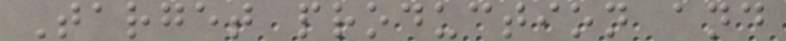Target production and
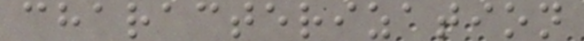characterization
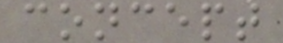concept
